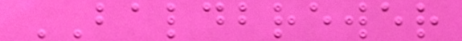BALDBREWER
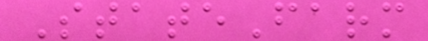StateFarm
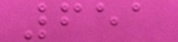651
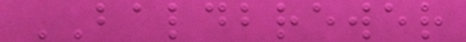BALDBREWER
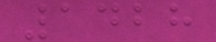1428
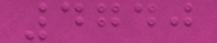4740
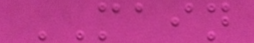MAIN
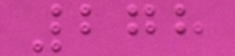278
